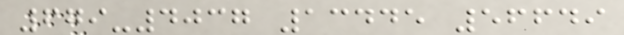679-4037 13445 56649
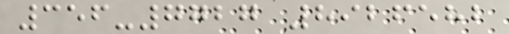356-7727 8926582
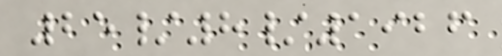25/8/1926
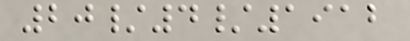20/4/1912
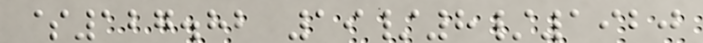$127.82 19/8/1920
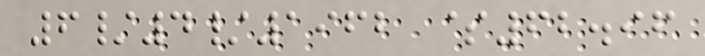6/4/1962 $62.96
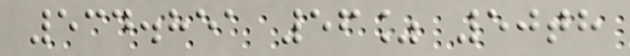534.851 56% 50th
